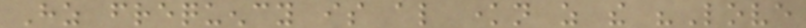Hz frequency is also known as the "Love
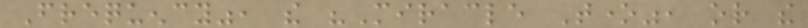Frequency", the "Miracle Tone", or the
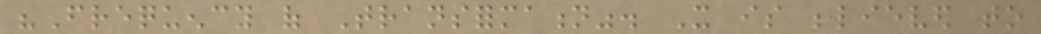"Frequency of Transformation". It is believed to
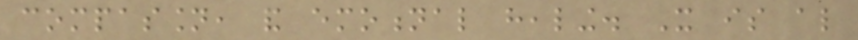compassion, and emotional healing. It is also
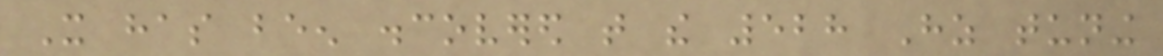It has been discovered that the 528 Hz tuning
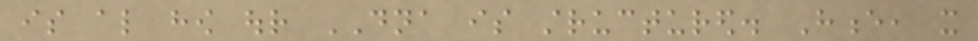is also how our DNA is structured. Hence, it
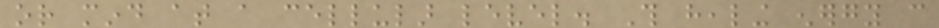or mind at a cellular level. This healing energy can
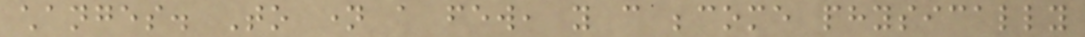changes. To name a few, you can become physically
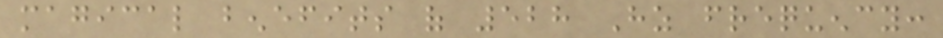magical benefits of 528 Hz frequency:
